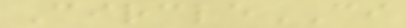CircleCI
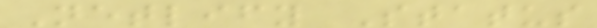Netlify Status
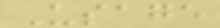Usage
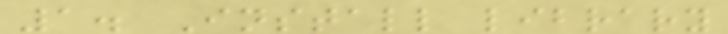1. Install library
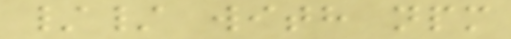// with npm
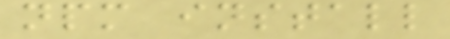npm install
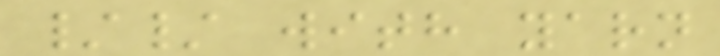// with yarn
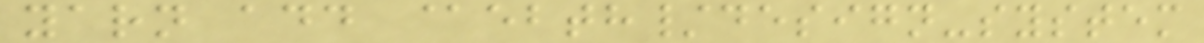yarn add @ebth/design-system
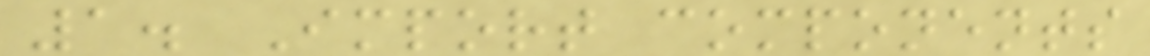1. Import components
